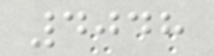4048
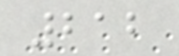212
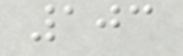103
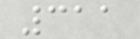311
